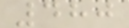480
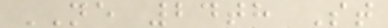NE 24th St
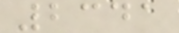2341
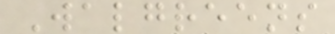Walgreens
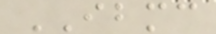IBMC
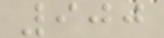900
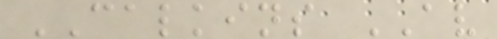CALKINS AV
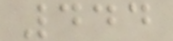444
